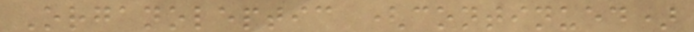Organoleptic (continued)
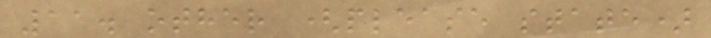11. other (please state)
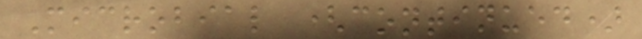Microbial (continued)
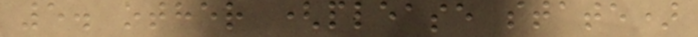5. other (please state)
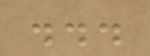...
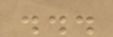...
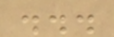...
